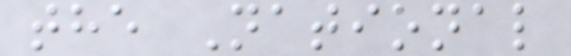the National
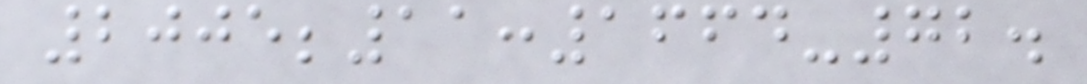2005;11:1664-72.
